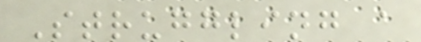Struggling a
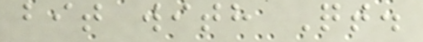bit with Qt.
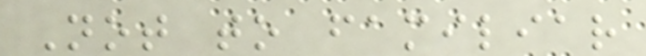Not to familiar
